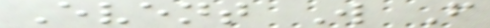Event W F
